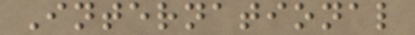International
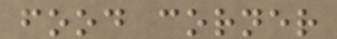food corner
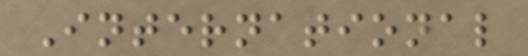International
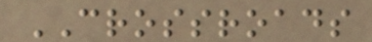CROSSROADS
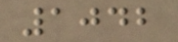1042
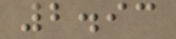2.93
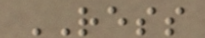RESS
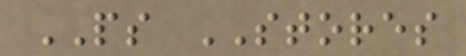PS STORES
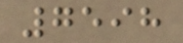7598
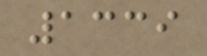1339
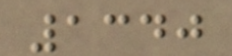1340
